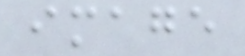image
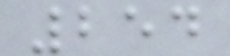254
